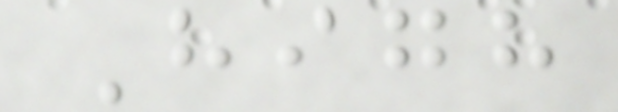High
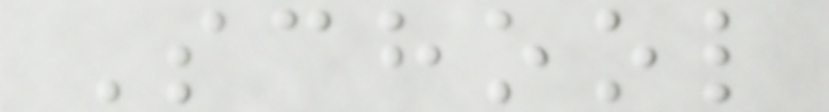School
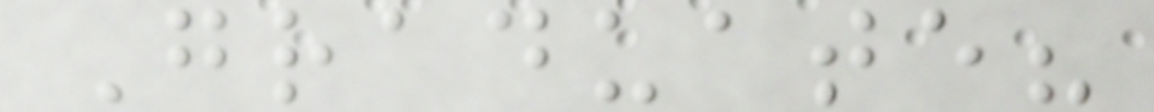Graduate?
